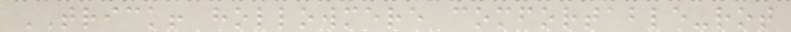TRICK! hollowmere comfortable-rot
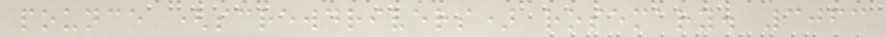pounce (screwdrivers) rosemary. 3063
